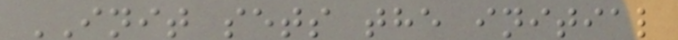INIT sets the initial
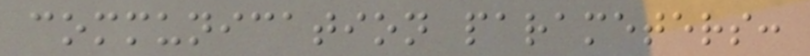communication parameters:
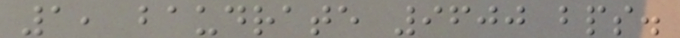1, baudrate 9600 bps.
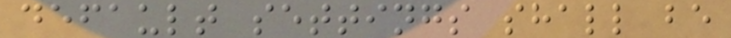default settings shall be
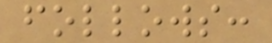follows:
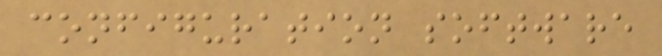configuration software
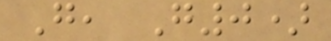G, G0)
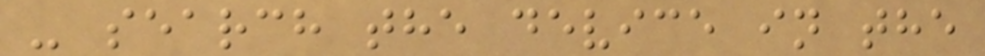- search the device in the
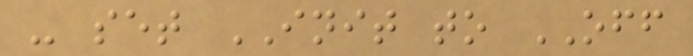- set INIT to OFF
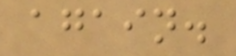again.
